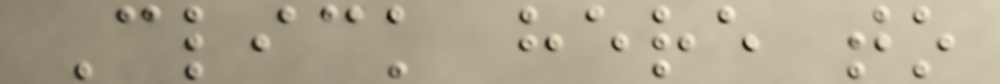Click here to
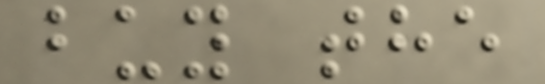buy the
